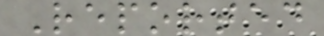Reported
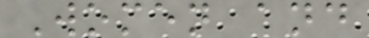Women and
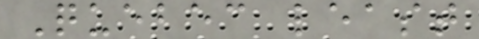Quebec least
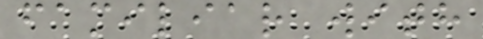familiar with
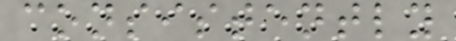consistently
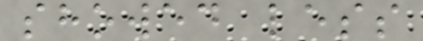showed less
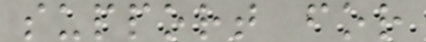support for
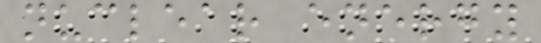nuclear energy
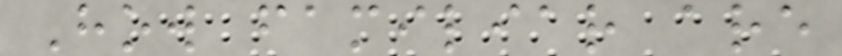How familiar are
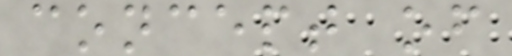concept of
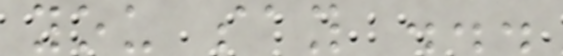you say ...
